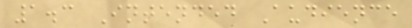1.3 Intended Audience
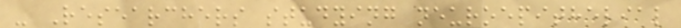- Researchers studying neuroepithelial
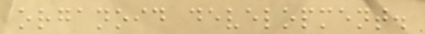organoid development.
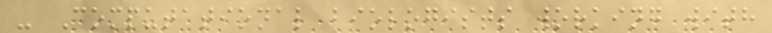- Computational biologists working with
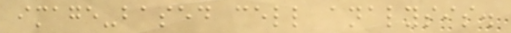image-based cell analysis.
